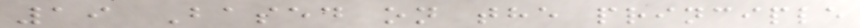19 Based on the principle
